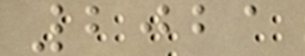2021
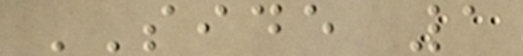SIDE 1
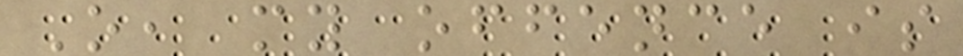O, my offence is
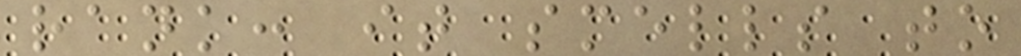rank: it smells to
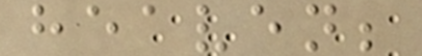heaven;
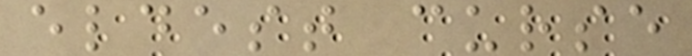eldest curse
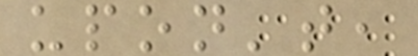upon't,
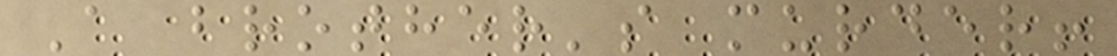A brother's murder!
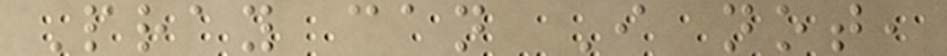Pray can I not,
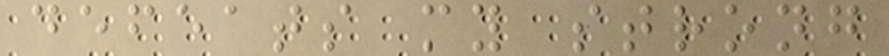defeats my strong
